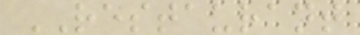RESTAURANT
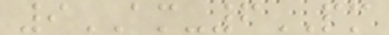9AM-6PM
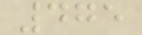475
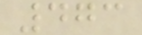473
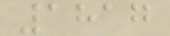1817
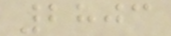2803
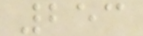253
